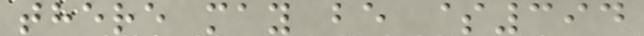there may be $394
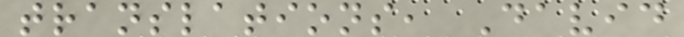translations, David
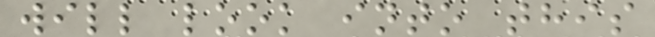will look into this
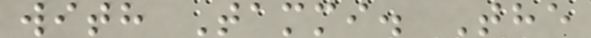with Tammi. The
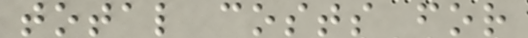total costs for
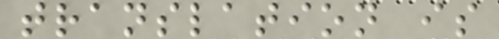translation is
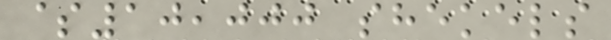$10,000 shekels
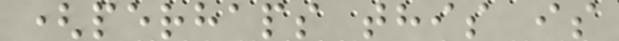(perhaps this is
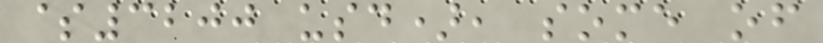$3200 usd), some of
